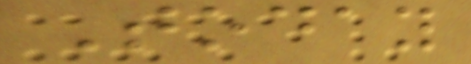Today
